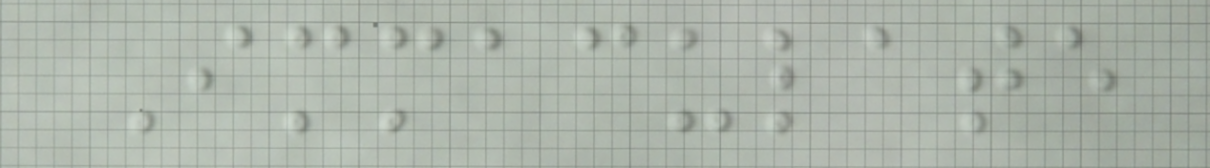Immaculate
